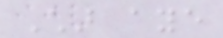Char aye
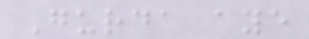Gurda aye
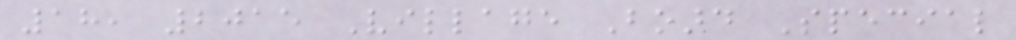18, 2015 Village Board Special
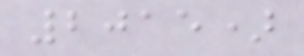2015)
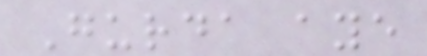Gurda aye
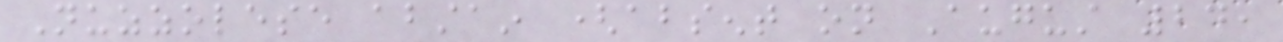Nuzzolese abstain (absent on August 24,
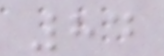84
